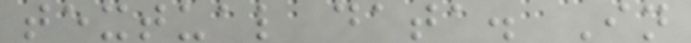textual data. In
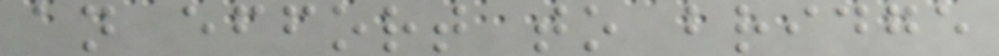an effort to bridge
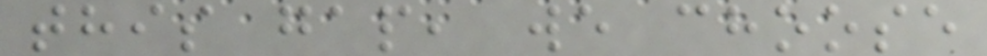this gap, we choose
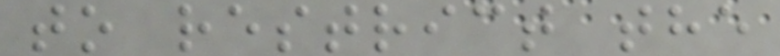to restrict the
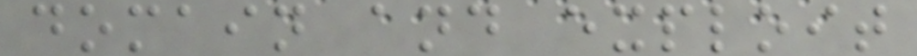domain and exploit
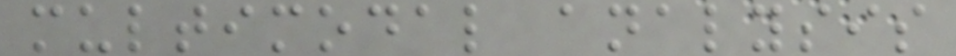multimodal analysis
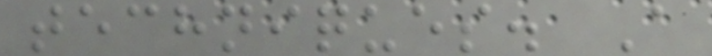techniques. A
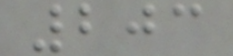203
